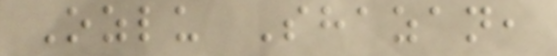Ozlu Shazan,
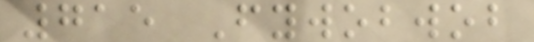715 Fywobwob
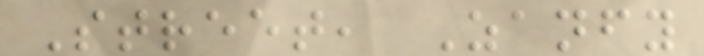Street, Zanfy
